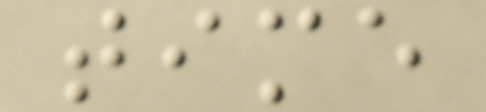time
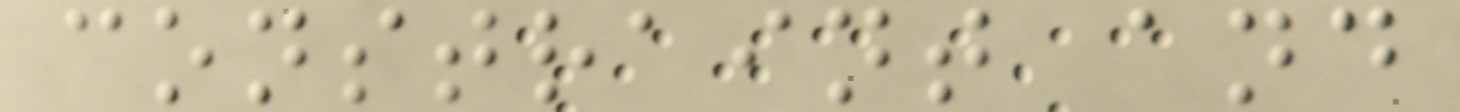constraint and
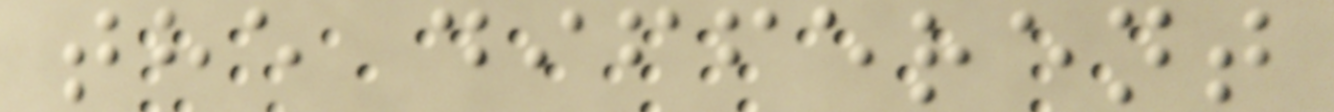the different
